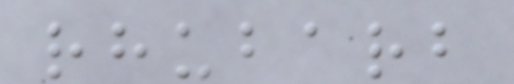rhubarb
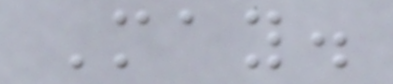May.
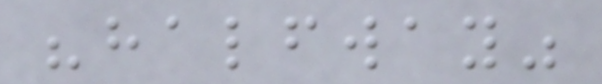"halfway"
